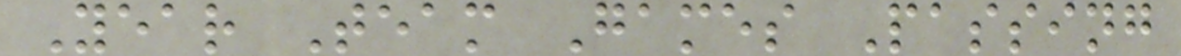Year Team Games Passing
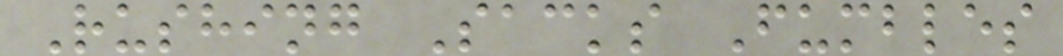Rushing Sacks Fumbles
